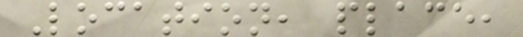Location, place,
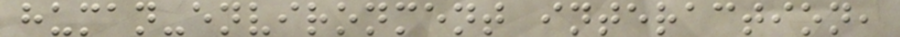human-environment interaction,
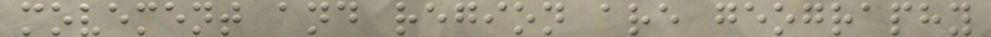movement and region are geography
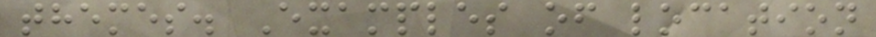themes. Examples of location
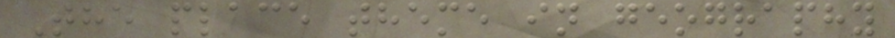The place theme in geography
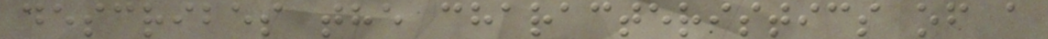describes the characteristics of a
